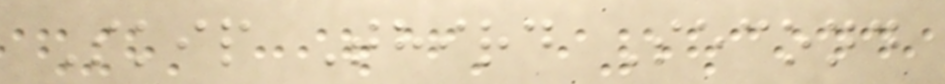Skip Third Second
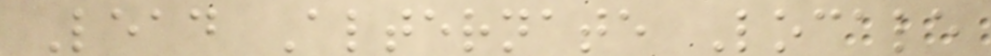Lead Alternate Locale
